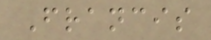Francis
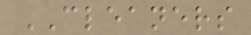CLEANERS
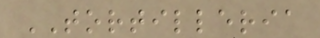TORTILLERIA
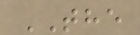THE
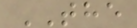THE
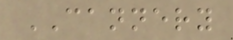CANNERY
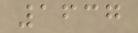1637
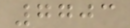7703
